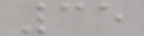35
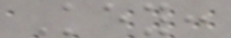Key:
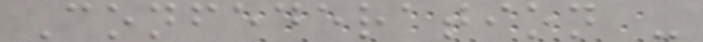Confederation -
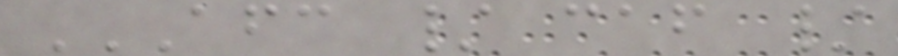AFC / CAF /
